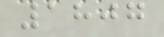1807
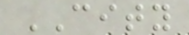CITY
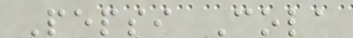Pepsi Cola
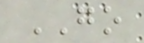GO
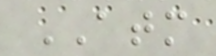ATM
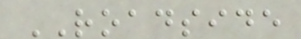ROADSIDE
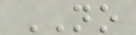NO
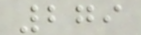279
